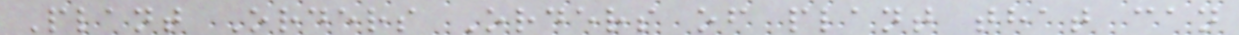Plant Orders Orders of plant that can
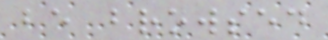be browsed
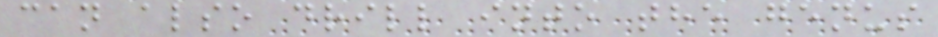can also drill into the genus
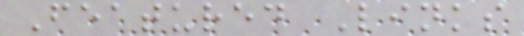Featured Links
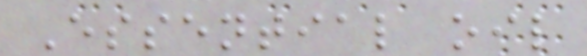Essential oil
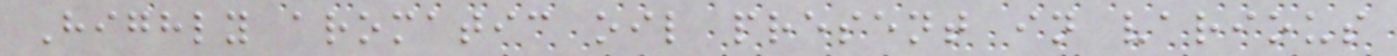Highly aromatic oil present in various
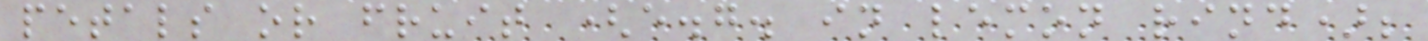petals or fruit (e.g. in lemon rind);
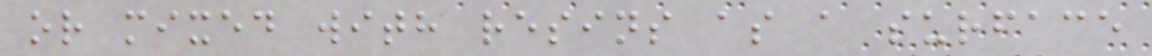or mixed with resins as a surface
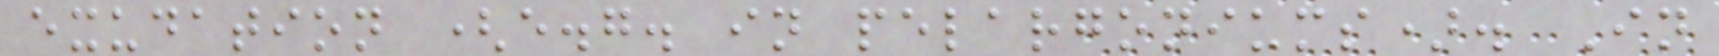exudation (e.g. in pelargoniums). In
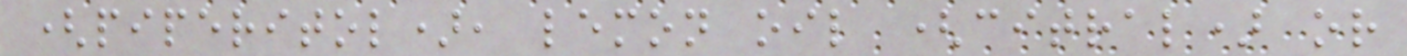(piperitol), lemon oil (citral) or
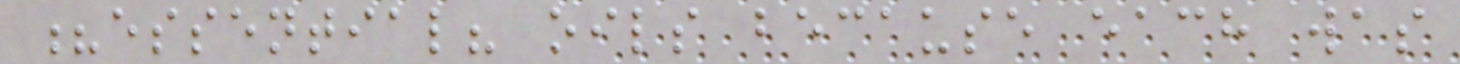?essential? oils because each was
